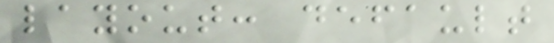layout: default
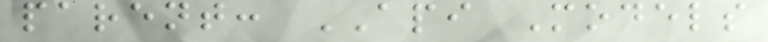parent: API Models
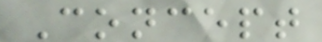Concept
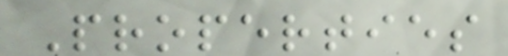Properties
